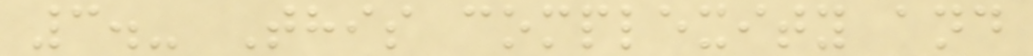3.- This complexity and
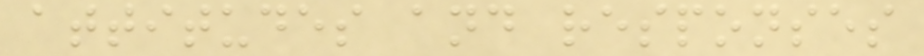attitudes and responses
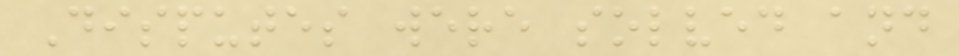Disputes were solved and
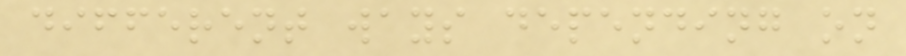different ways depending on
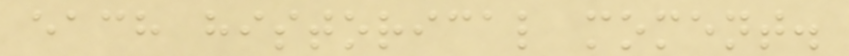each historical moment.
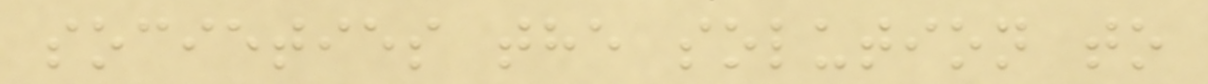societies the solution to
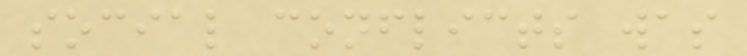social conflicts was
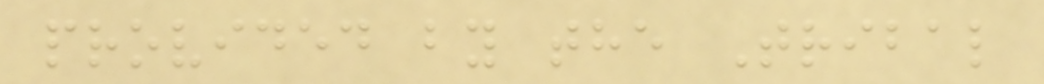provided by the Tribal
